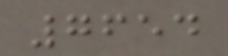7654
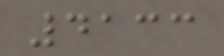4133
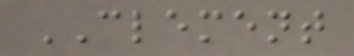CLEMENT
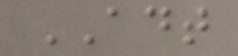ADT
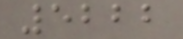5222
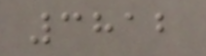3812
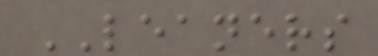LEANERS
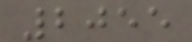2055
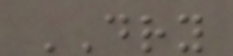DRY
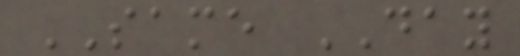SAME DAY
